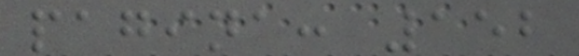pagina: 152
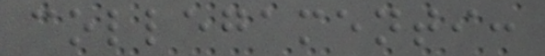collegamenti:
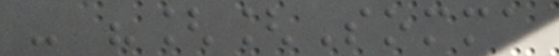- "[[Somma
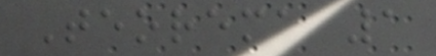Teorema 1
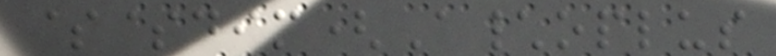$$dim(A\oplus
